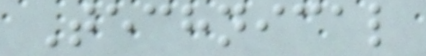Technical
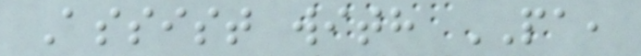Assist with PA,
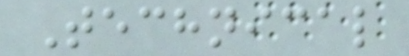Technical
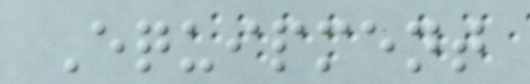Equipment
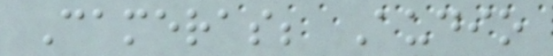Cameras; Audio
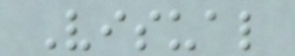Visual
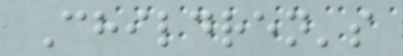Children's
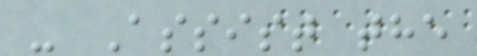- Assist the
